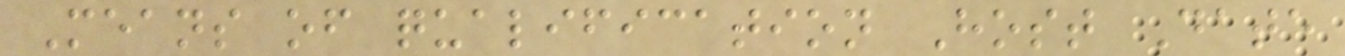Means of qualification Host Date
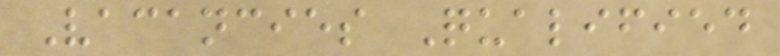Vacancies Qualified
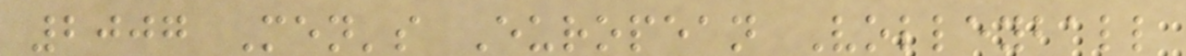2007 Men's European Volleyball
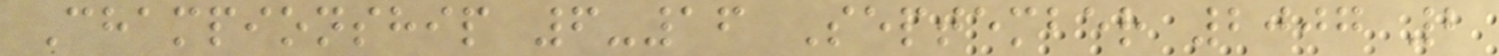Championship 6-16 September 2007 2
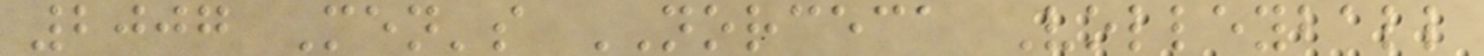2007 Men's NORCECA Volleyball
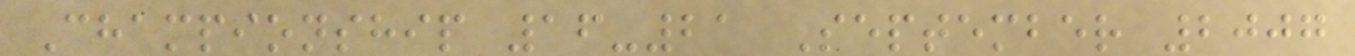Championship 16-21 September 2007
